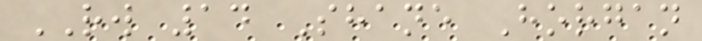RW 14 Shane Horgan
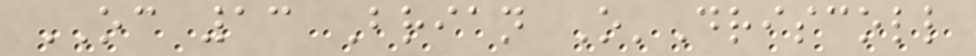OC 13 Brian O'Driscoll
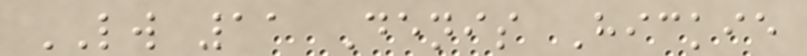LW 11 Denis Hickie
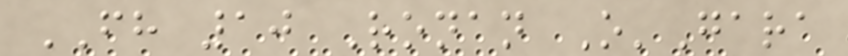FH 10 Ronan O'Gara
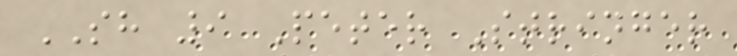SH 9 Peter Stringer
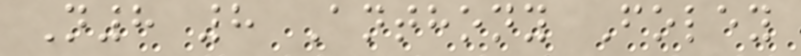N8 8 Anthony Foley
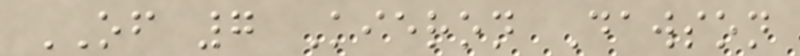OF 7 Kieron Dawson
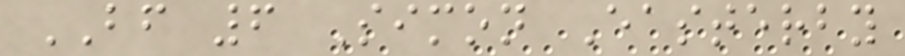BF 6 Simon Easterby
